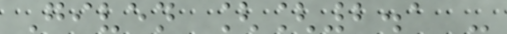Given [[2.1 -
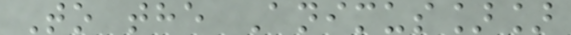To the Animus]]
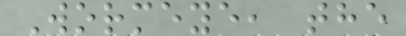Wormeye, the
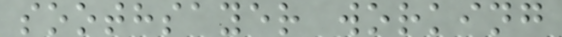soothsayer working
